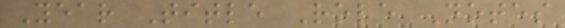Year Title Role Notes
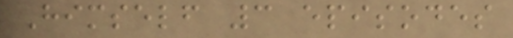Himself 3 episodes
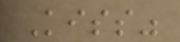Kiss"
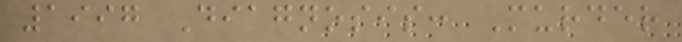1997 Diagnosis: Murder
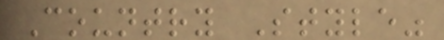Country Style"
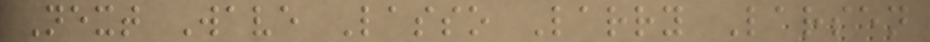Next Wave Lasso Larry Larsen
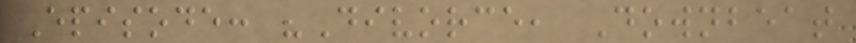Episode: "Divorce, Downbeat
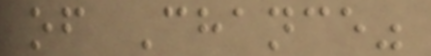of Chance"
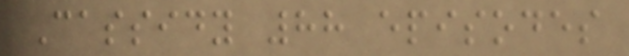Cassidy 88 episodes
